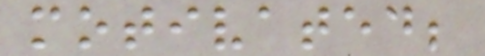motivated;
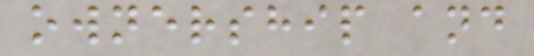ownership and
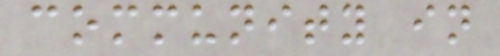community in
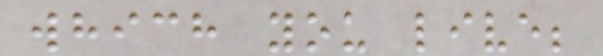which you live;
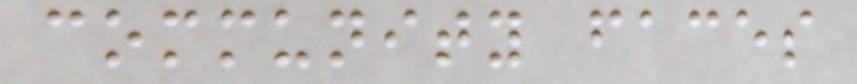community faces
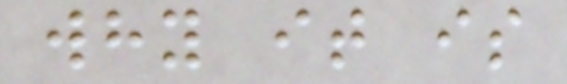why it is
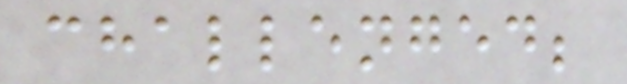challenged;
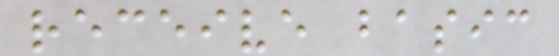receive basic
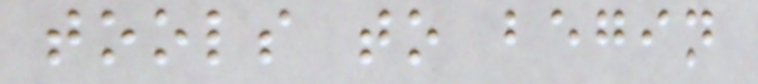tools to begin
